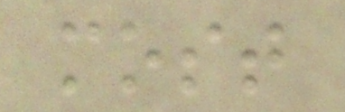most
